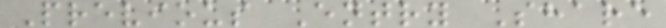Previous Entry Share
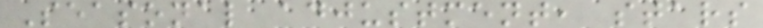Seasonal adjustment, stars
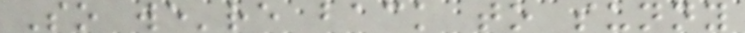So we're back to sunny
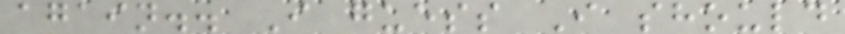again.. I guess I should
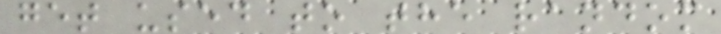get used to the random
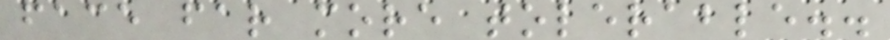face far more tolerable..
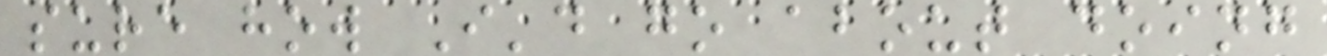sure how I'd go about doing
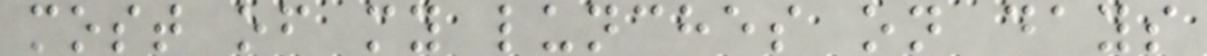most of my lunches on days
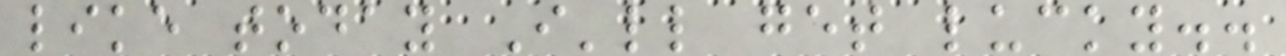like today I'll get lucky..
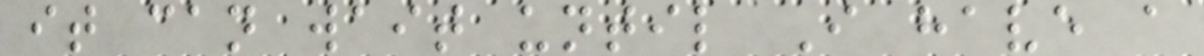it can wait until I have a
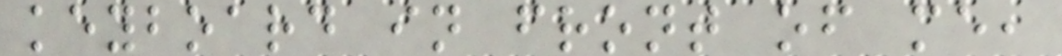keyboard in front of me,
